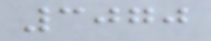3070
